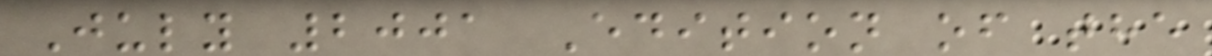July 2001 Edition of the
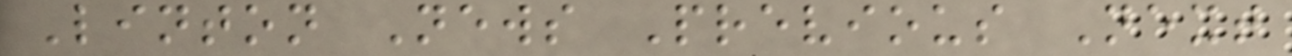Linton News Previous Next
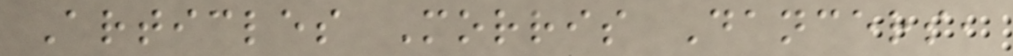Articles Morris Dancers,
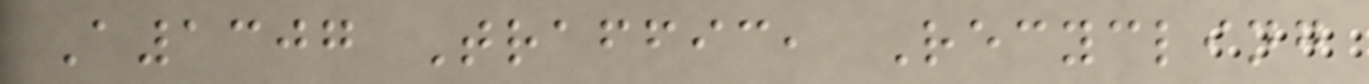A1307 Traffic, Recycling
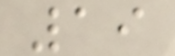19
